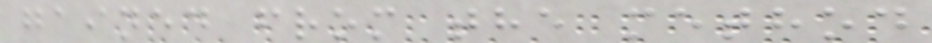gained from the method
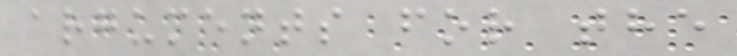arguments for the
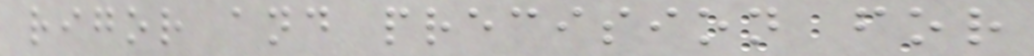rigor and precision for
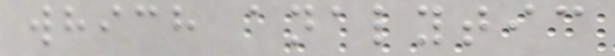which analytic
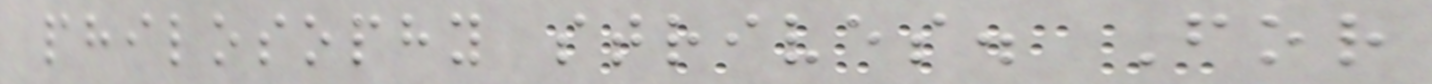philosophy strives. For
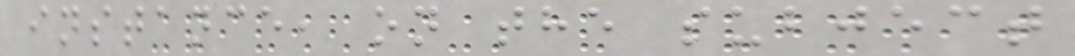instance, on the subject
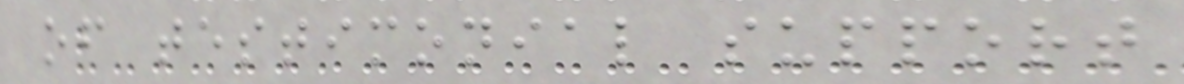of testimonial support
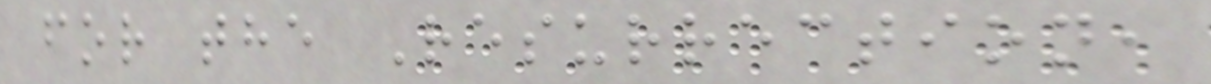for the Resurrection,
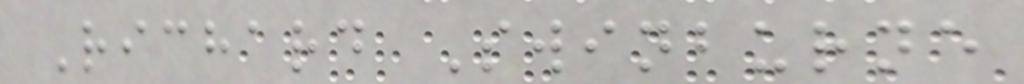Richard Swinburne
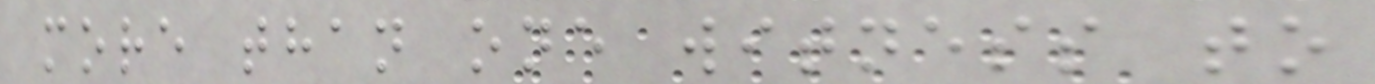more than one witness to
